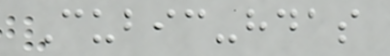Cubic-hdas
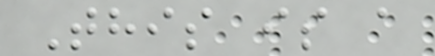This is a
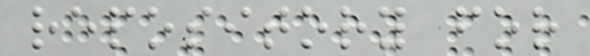repository for
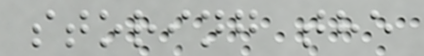storing the
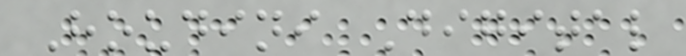Houdini Digital
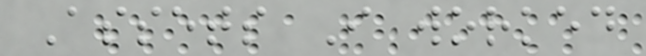Assets I worked
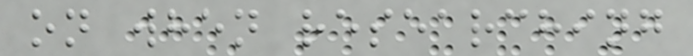on when researching
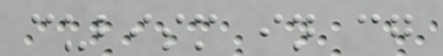cubism in cg
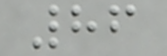86
